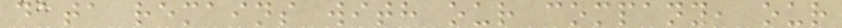data remains with our company, our
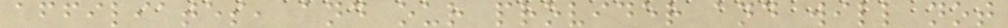affiliates, and our provider and will not
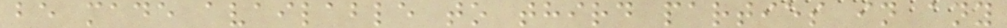be made available to third parties in any
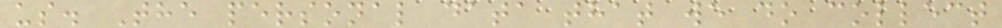us. The personal data that we do collect
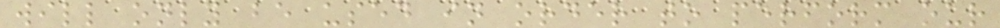will only be used in order to perform our
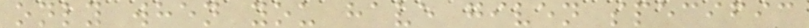only when you have given specific
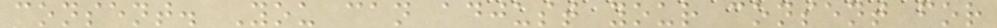consent. You can adjust your consent for
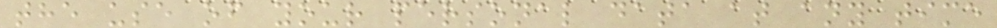the use of your personal data at any time
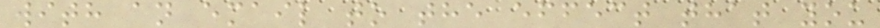with an email to the effect that you
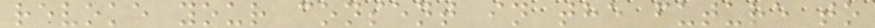revoke your consent in the future to
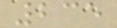235
